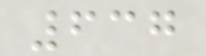637
